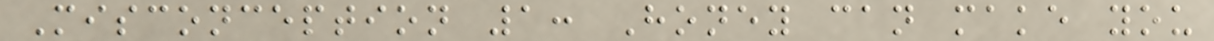Misconception 1: Honey can make you
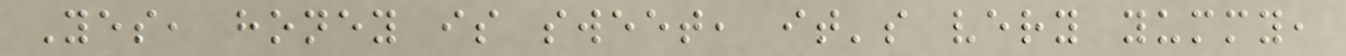Yes, honey is sweet, it's very yummy,
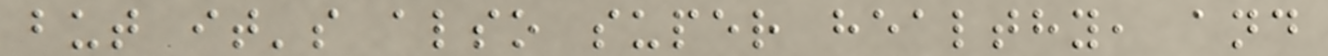but it's also super healthy, and
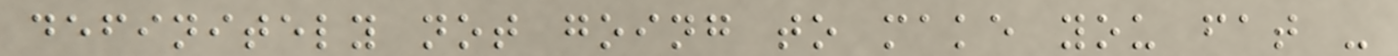definitely not going to make you fat -
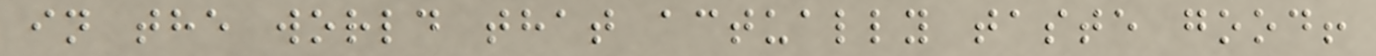in the world that actually taste good!
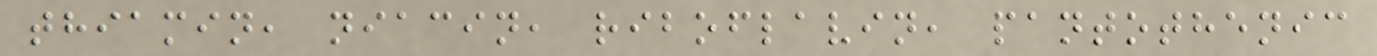thiamin, niacin, riboflavin, pantothenic
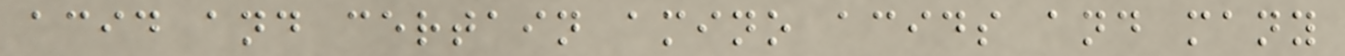acid and certain amino acids and many
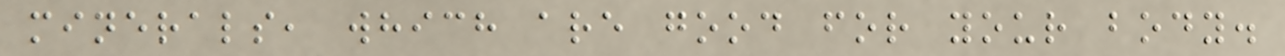minerals, which are good for your body.
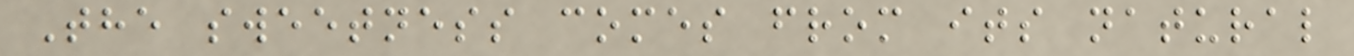The sweetness comes from its natural
